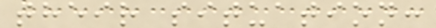their situation:
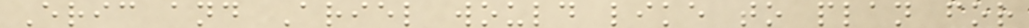Eric and Ariel would like to plan for
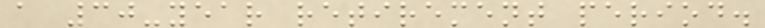a 30-year retirement period.
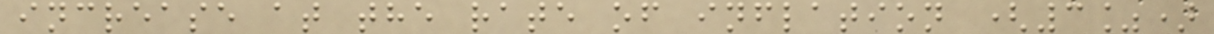increase at the rate of inflation (3%)
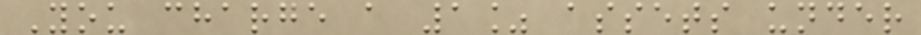You charge a 1% assets under
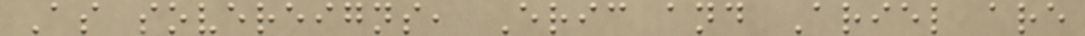As sovereigns, Eric and Ariel are
